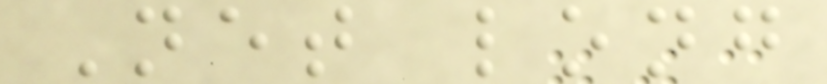Net long
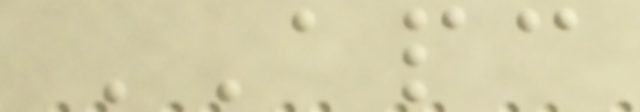APC
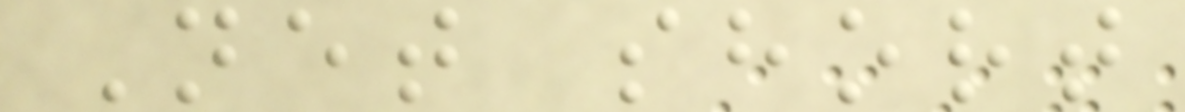Net short
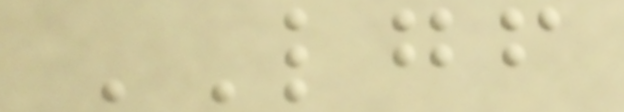LGF
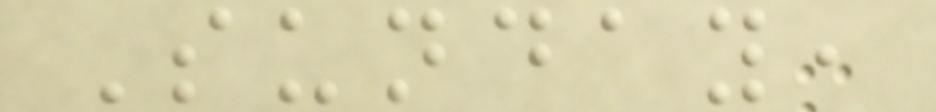Sunday,
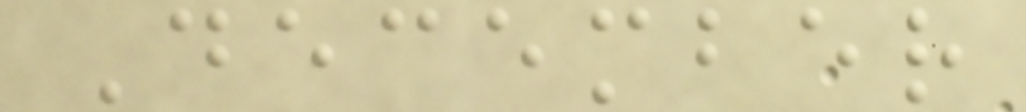December
